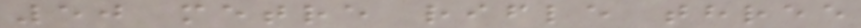50 metre rifle three
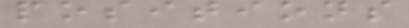positions
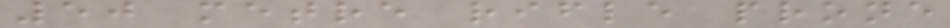50 metre rifle prone
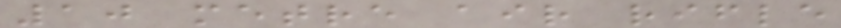10 metre air rifle
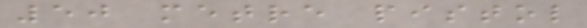50 metre pistol
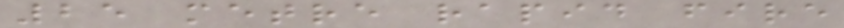25 metre rapid fire
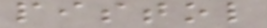pistol
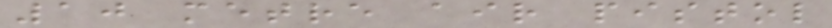10 metre air pistol
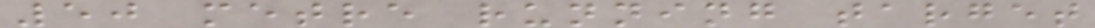50 metre running target
